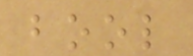bool
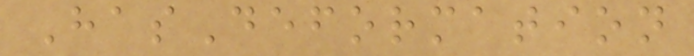HasDeformation
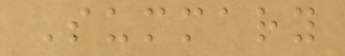Summary
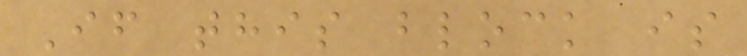If this block is
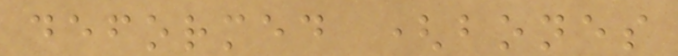deformed (bones
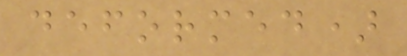deformed)
